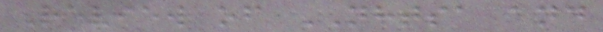Review of NHTSA and
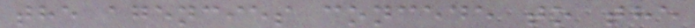the agencies concede to the
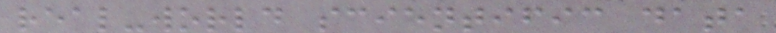real-world scientific data
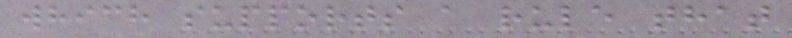which supports a rule that
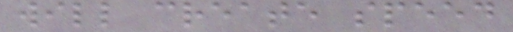will create speed
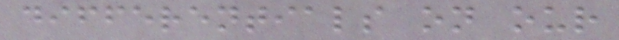differentials on our
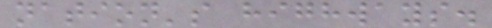nation's highways.
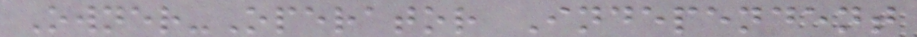Owner-Operator Independent
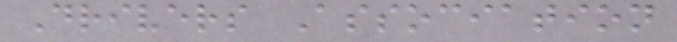Drivers Association
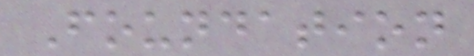Foundation
